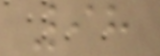98
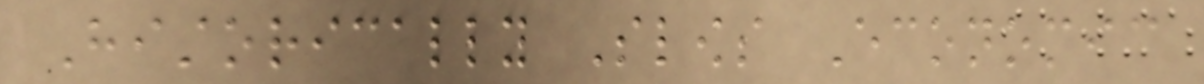Historically Slows Economic
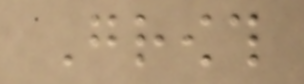Growth
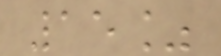15%
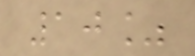10%
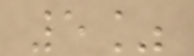5%
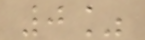0%
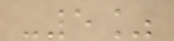-5%
